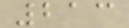213
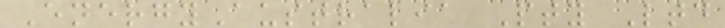EnergyAustralia Pty Ltd
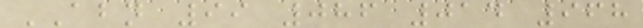ABN 99 086 014 968
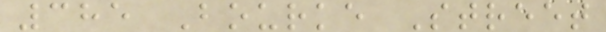385 Bourke Street
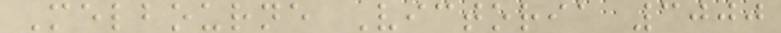Melbourne Victoria 3000
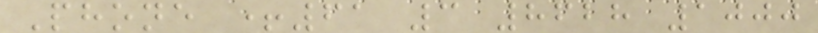Phone +61 3 8628 1000
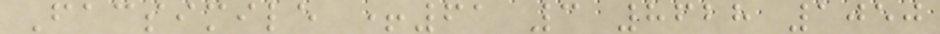Facsimile +61 3 8628 1050
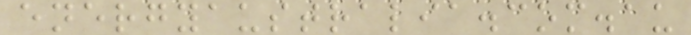energyaustralia.com.au
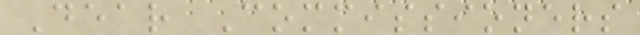Dear Commissioners
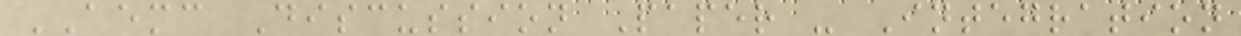AEMC Discussion Paper - Integration
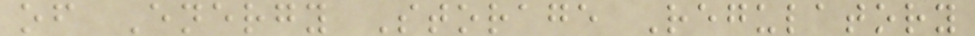of Energy Storage Regulatory
